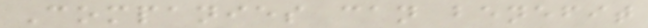Companies can benefit
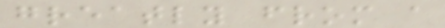greatly from a
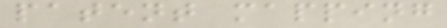patent mapping
